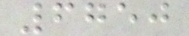6750
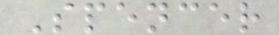Spencer
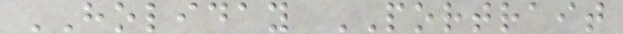HOLIDAY PORTRAIT
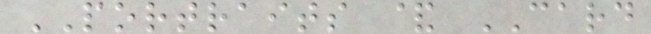PORTRAITS & CARD
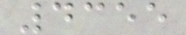4355
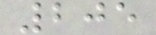205
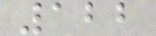122
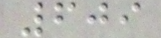609
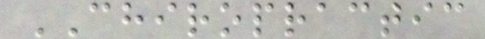CHIROPRACTIC
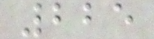225
